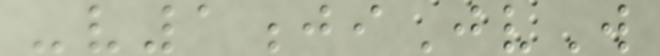-v1jiJvW
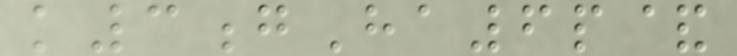k3gHa6p&
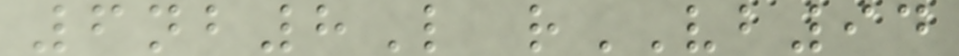6nb8L rVB94
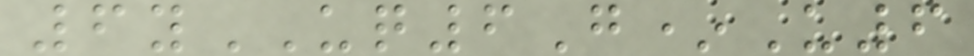6yUQ6G*U6
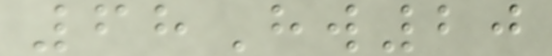68Hw20
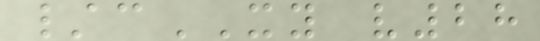/cXY v28
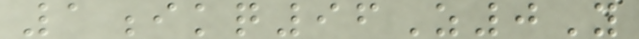1ikq96Z0Y
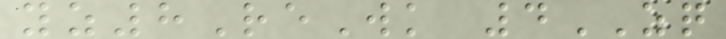yz8ReWk 4ZQ
